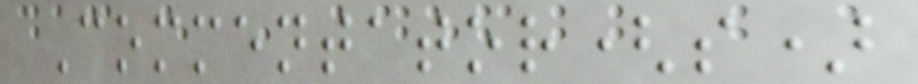Commentator(s)
